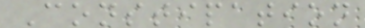Constipation
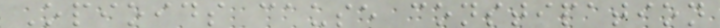Opioids cause constipation
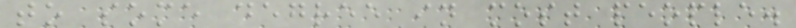to some degree in most people.
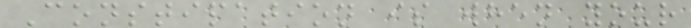Constipation is when your
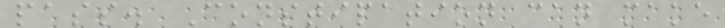pass. Constipation can make
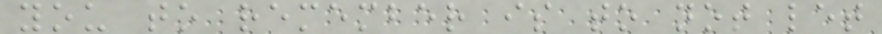you to remember is to not let
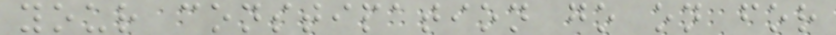your constipation go on for
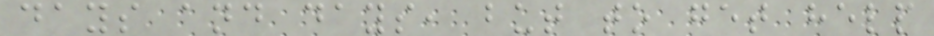days and days, but to get help
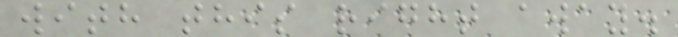with this right away.
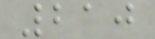210
